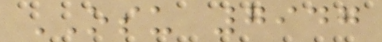OSU 7947
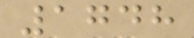1748
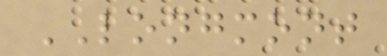LONGMONT
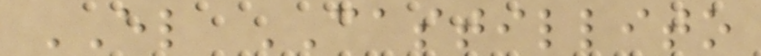EL CASTILLITO
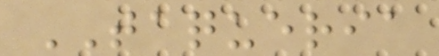TAQUERIA
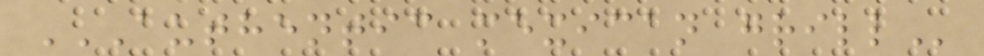AUTHENTIC MEXICAN GRILL
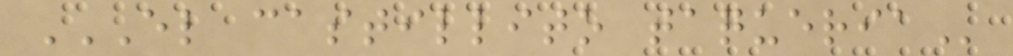EL CASTILLITO TAQUERIA
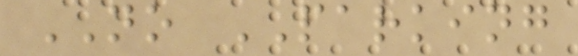NO PARKING
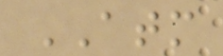ATM
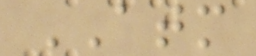ATM
